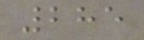285
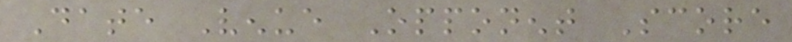Date Venue Opponent Score
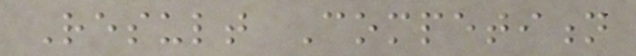Result Competition
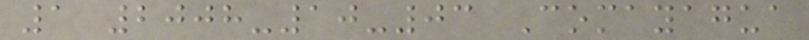1 2008-10-03 Comayagua
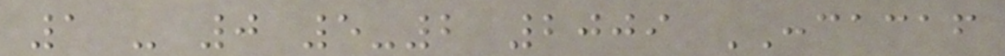1 - 0 5-2 2009 CONCACAF
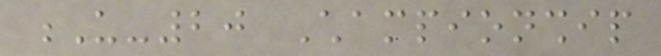U-20 Championship
